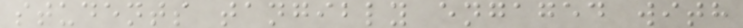students tangibly engaged with
